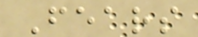Fears
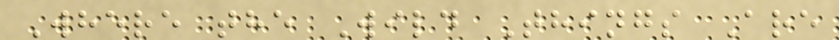Where the Wild Things Are
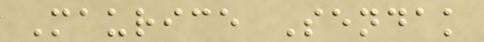Maurice Sendak
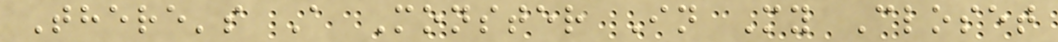There's A Monster In My Closet
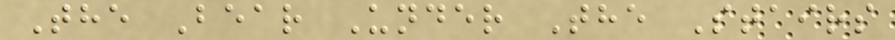The Bear Under The Stairs
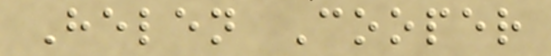Helen Cooper
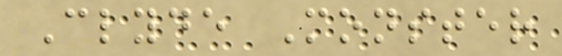Clyde Monster
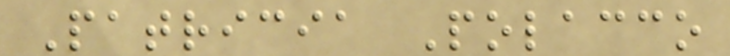Patricia Polacco
